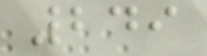249
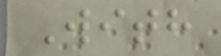With
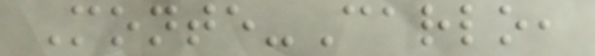Monte-Carlo,
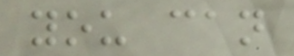you can
